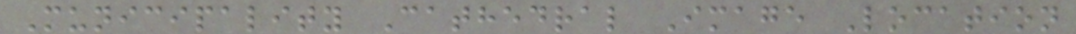Municipality Cathedral Image Location
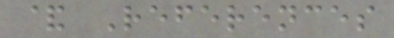& References
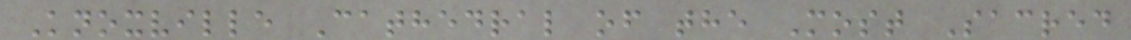Knoxville Cathedral of the Most Sacred
